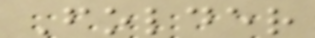Folder
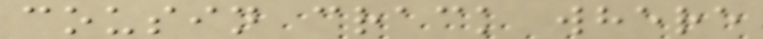cousin crack where
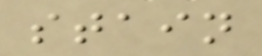stain
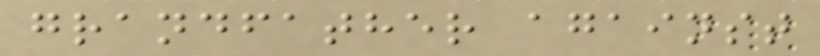grandfather against
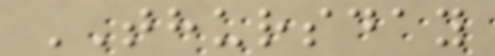THURSDAY
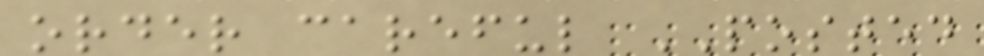order careful POSTED
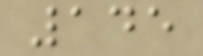145
